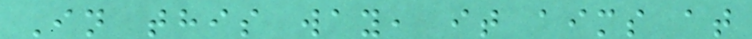In this way, it aims at
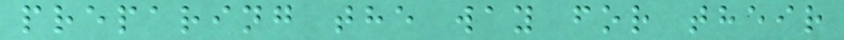preparing the way for their
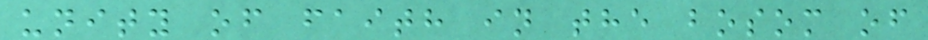unity of faith in the bosom of
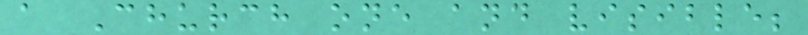a Church one and visible;
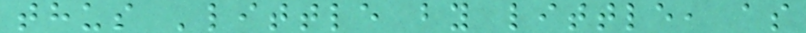thus 'little by little, as
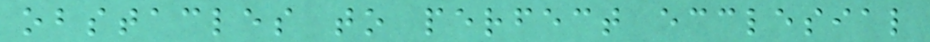obstacles to perfect ecclesial
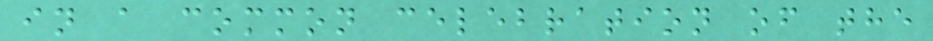in a common celebration of the
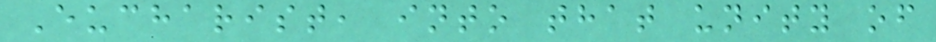Eucharist, into that unity of
